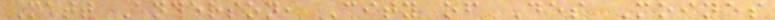Matt Anderson, City of Des Moines
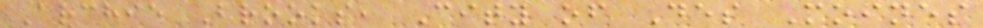Archie Brooks, City of Des Moines
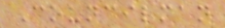Councilman
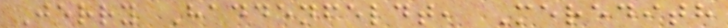Jerry Haddenfeldt, Meredith
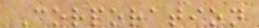Corporation
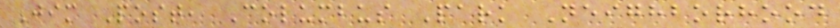Jim Post, Columbus Park Neighborhood
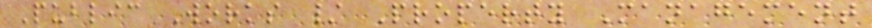Public Works / Property Management
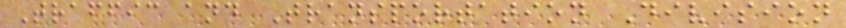Traffic and Transportation Division
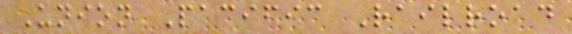Union Pacific Railroad
